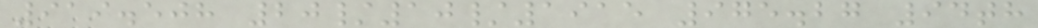919.508 20/10/1915 975.27 94th
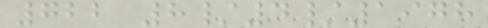722 8/4/1978
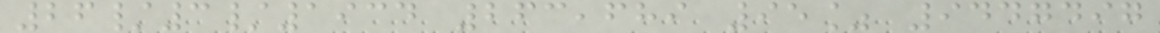26/3/1934 263,689 95% 9447497
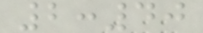2:40
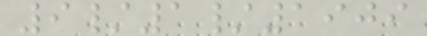9/1/1909
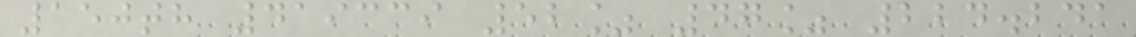150th 419339 52% 47% 224.241
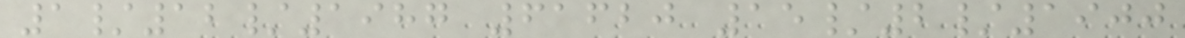1/12/1987 61620 15/2/1900
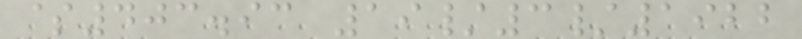$403.93 19/3/1922
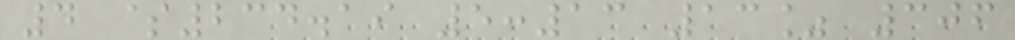4 $234.19 5:13 13% 306
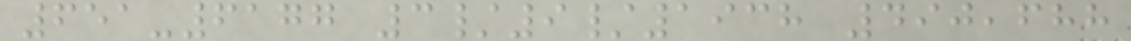651-6177 3/9/1938 490,688
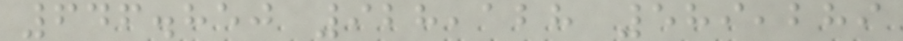646.850 928,128 589,289
